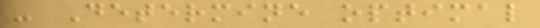- Determine optimal
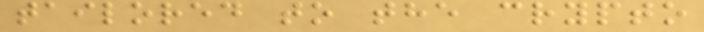tailored to the crypto
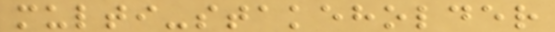multi-stakeholder
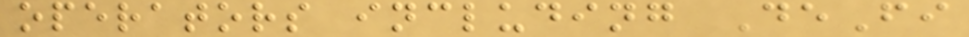operators including DeFi
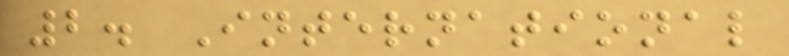2. International
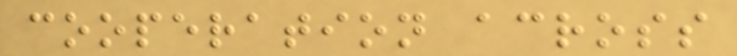cooperation across
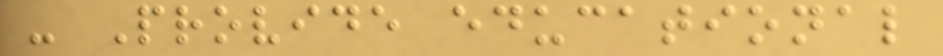- Provide educational
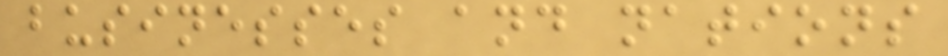businesses and nations
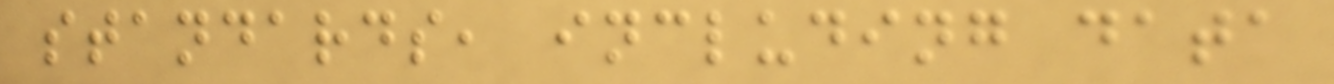standards, including data
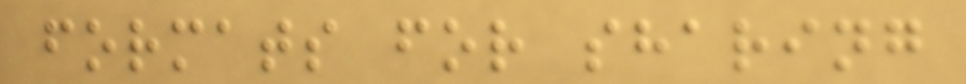formats for sharing
